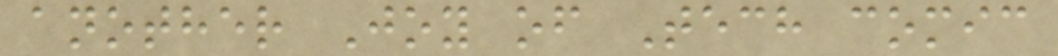another Joy of Tech comic
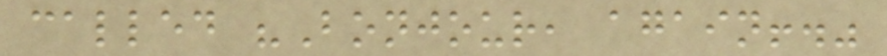called "Bonjour, again!."
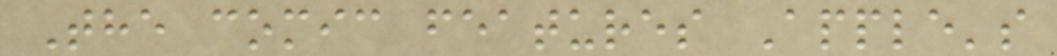The comic features Apple's
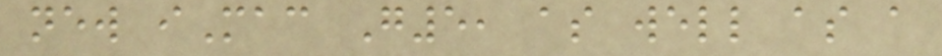new iMac G5, as well as a
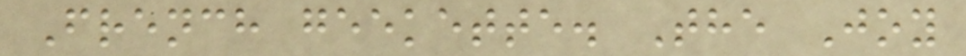French geekette. The Joy
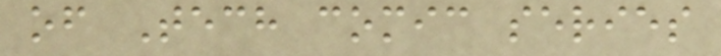of Tech comic series
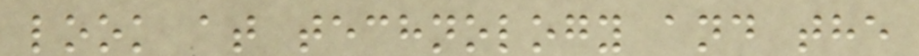look at technology and the
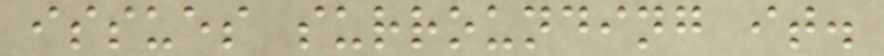issues surrounding it.
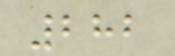282
